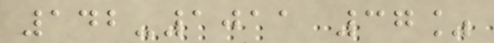142-1011 37%
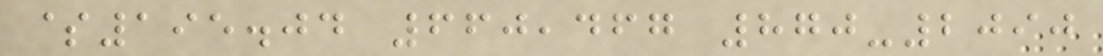$195.04 660,467 870-2090
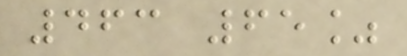463 65%
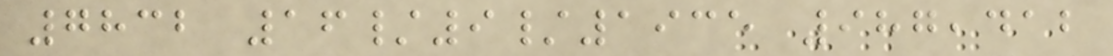7832 16/9/1935 987,412
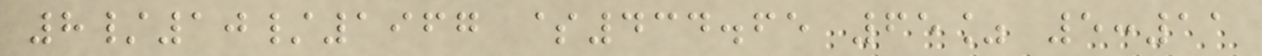8/10/1967 $434.65 65% 5:11
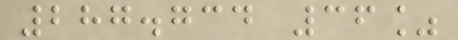287.734 36%
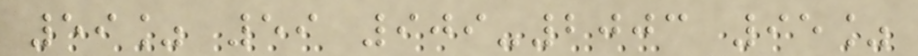59% 59 909-2003 95%
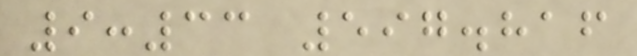9:33 597.816
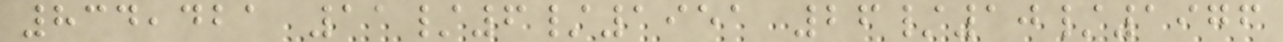834,421 11/6/1951 26/10/1976
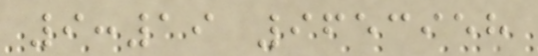9:19 9653958
